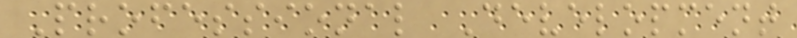Professional Development
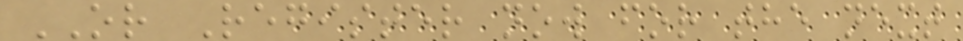OR Register now for the next
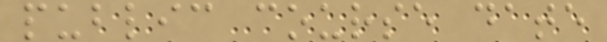public course date
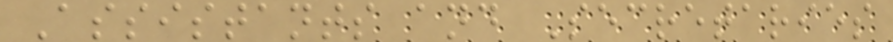Assistants and Secretaries
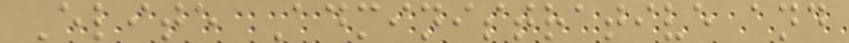Elite Administrative and
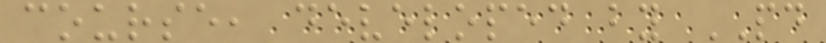course, developed by PD
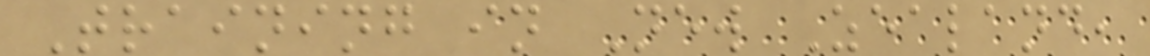Training in New Zealand,
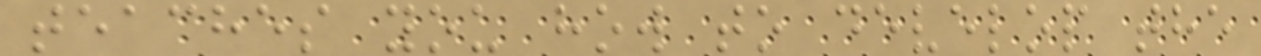teaches you how to develop the
